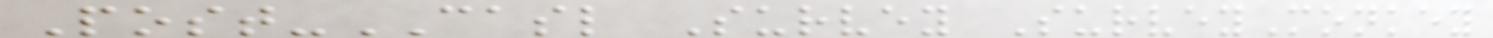Post-CASL Survey SurveyMonkey
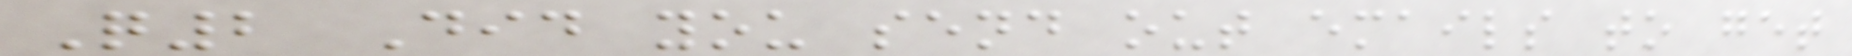Q2 Did you send out emails to get
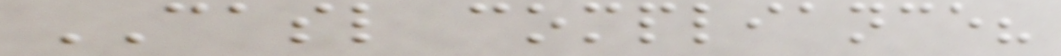CASL compliance?
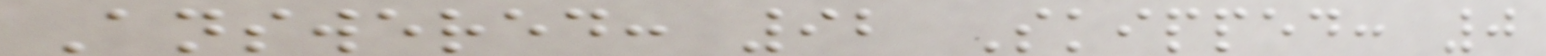Answered: 92 Skipped: 0
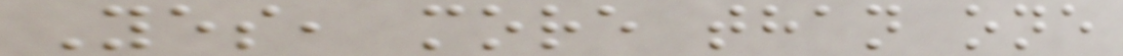Yes, more than one
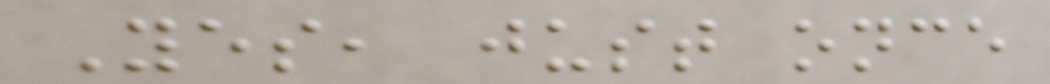Yes, just once
